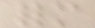form
